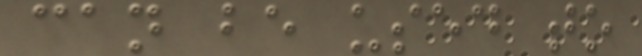can be used to
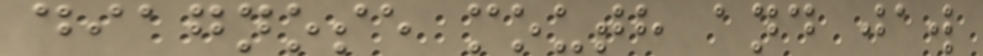diagnose mouth and jaw
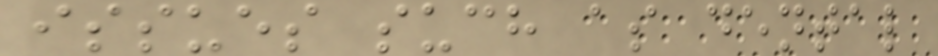issues such as dental
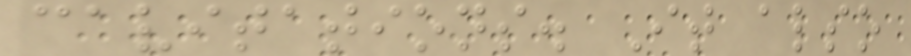cavitations. It also
